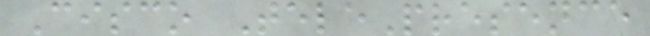Cisco TelePresence
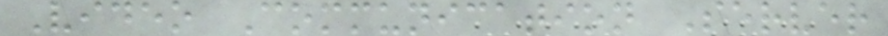Video Communication Server
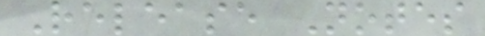Release Notes
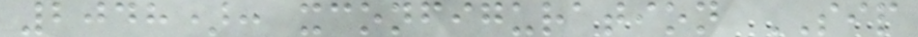2048): xconfiguration SIP
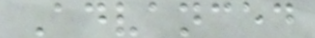Advanced
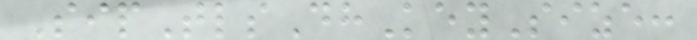SipTlsDhKeySize:
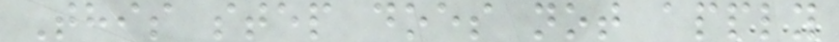This step does not apply
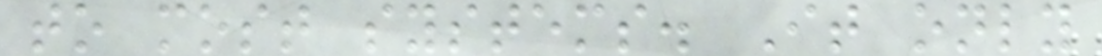to most systems. It only
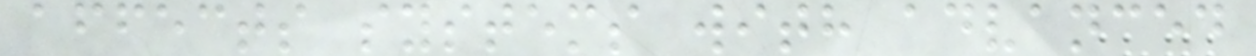affects systems with advanced
